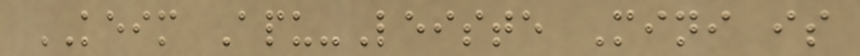KEIM Apu-Leiste Mini is
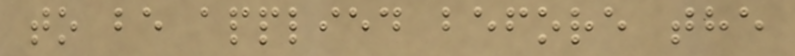to be applied before the
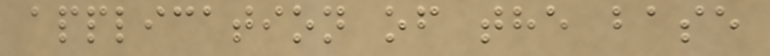application of the base
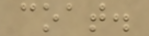coat.
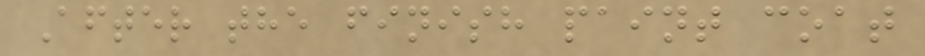After the finish paint coat
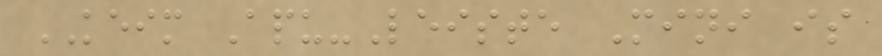KEIM Apu-Leiste Mini is
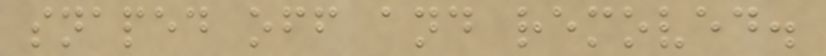snaped off and removed.
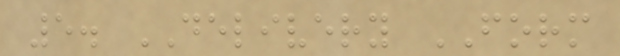5. DELIVERY FORM
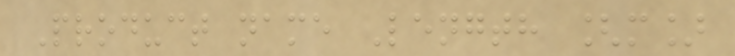Product name Length [m]
